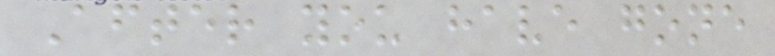After you have gone
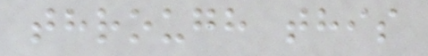through this
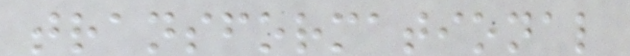transformational
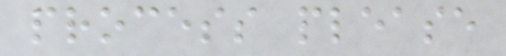process please
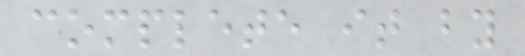complete it by
